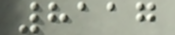8117
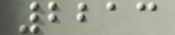2213
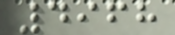4968
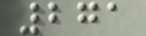271
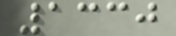1330
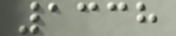1338
